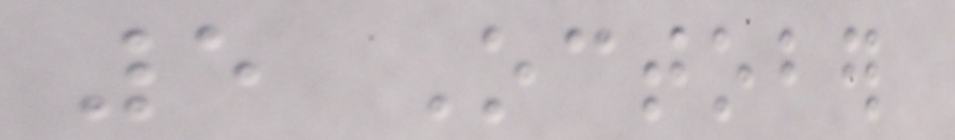5 October
